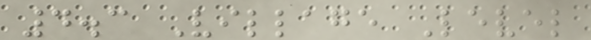4.3 Village Level
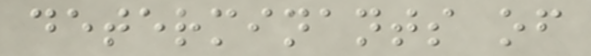determinants of
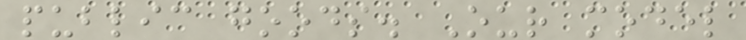public goods. Our model
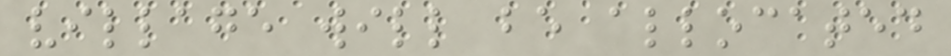village will be allocated
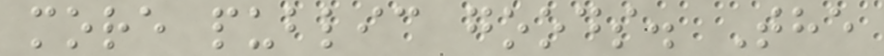more public goods. The
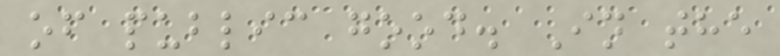of public good. In the
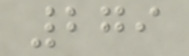279
